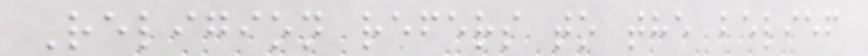Religion refers to the belief
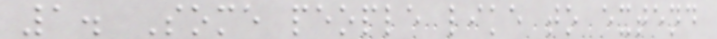1. Some people like to extend
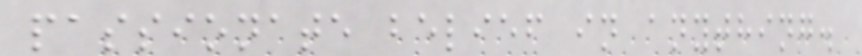passionate belief in anything.
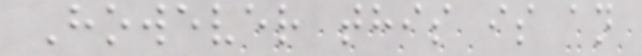However this is an
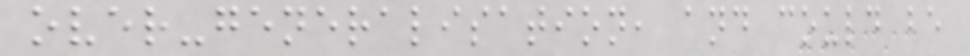over-generalisation, and could be
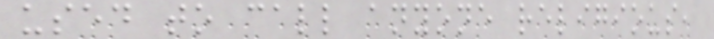used to call anyone religious,
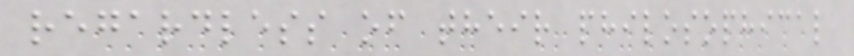regardless of their philosophical
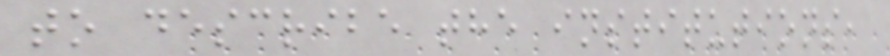to describe the institutions,
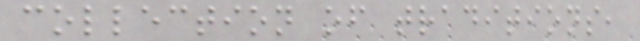collection of traditions,
